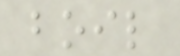boil
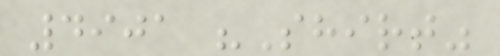4901 "Shirt"
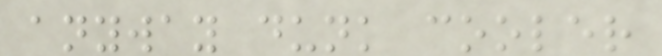anyway dunk cooler
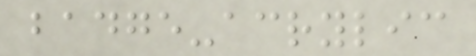badge-acrylic
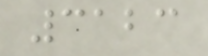3123
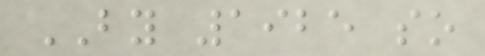BY 1925 so
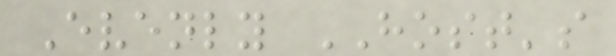Evenly HOST's
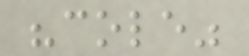"cole"
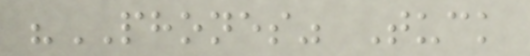"PHONES" Tuck
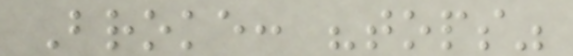Broke: "tops"
